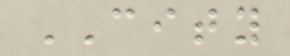CITY
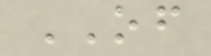OF
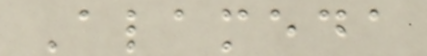Alameda
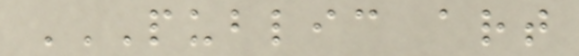PUBLIC ART
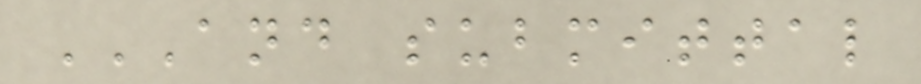AND SUBMITTAL
